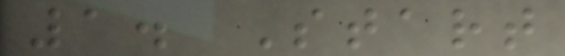1. Start
